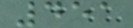451
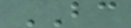BC
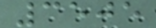3505
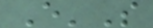E'S
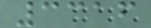3316
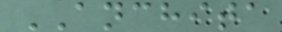ANCHITA
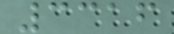3316
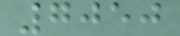7050
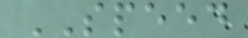SPEED
